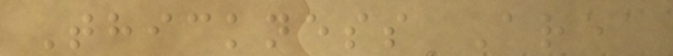Thickness Area
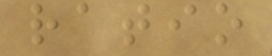ratio
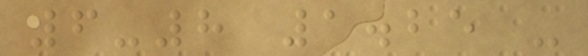6-8 1.25 -
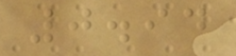0.94
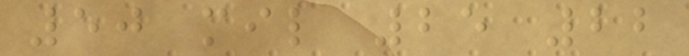50 mil 25 22
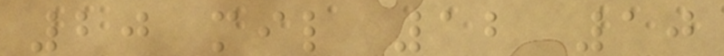20 mil 12 10
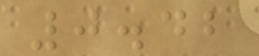0.42
